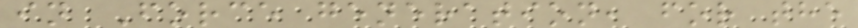in Force generation, for the
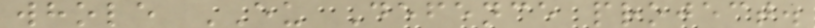whole EU Defence project.
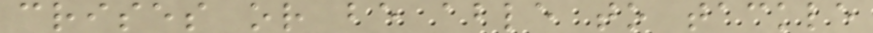crises or be able to tackle
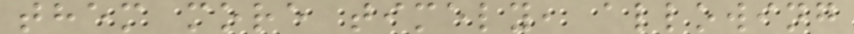them more timely, allowing
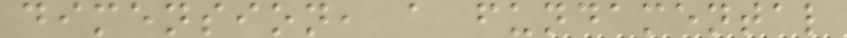dimension, a fundamental
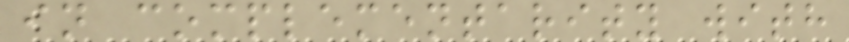in complementarity with
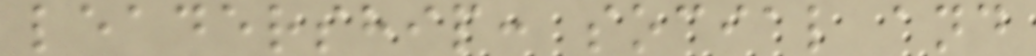leadership: social and
